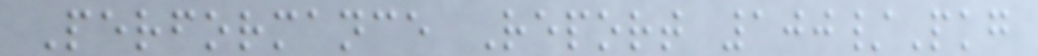Performance Report 100/Pkg
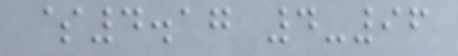$4.17 4-96
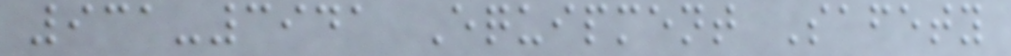931-3941 Equipment Safety
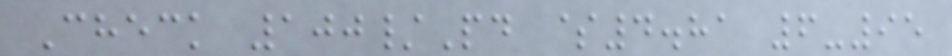Check 100/Pd $4.81 6-95
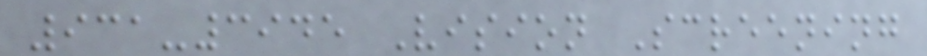931-3945 Vision Screening
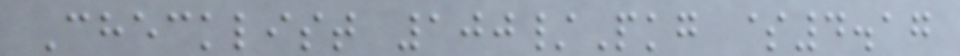Checklist 100/Pkg $4.17
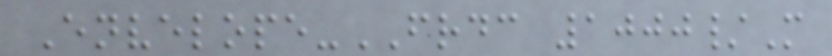Envelope-FRDC 1000/M
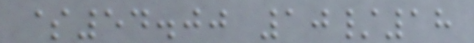$54.00 10/18
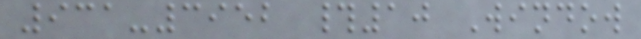931-3952 #10 Window
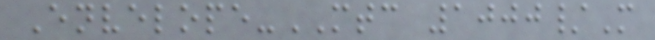Envelope-MTC 1000/M
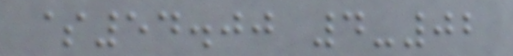$54.00 4-02
